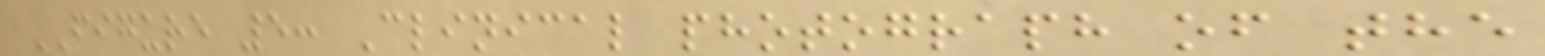FIGURE 5: Clinical photograph of the
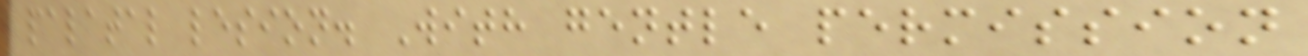palatal lesion. With gentle permission
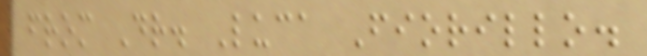from Dr. Luca Fiorillo.
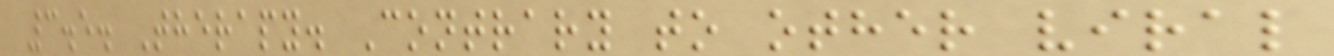3.5. Therapy. Contrary to other viral
